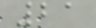21
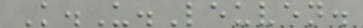K.U.Leuven.
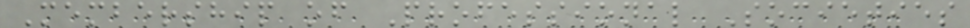Membership of Professional Societies
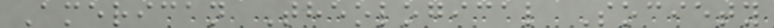American Theological Society
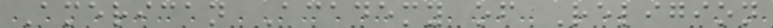American Academy of Religion
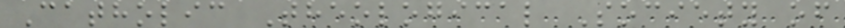Catholic Theological Society of
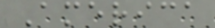America
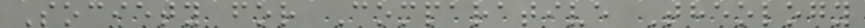Society for Comparative Theology
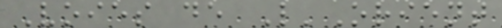Voies de L'Orient
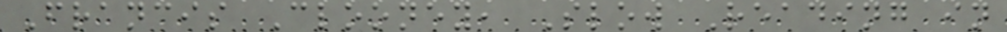Francis Clooney, Slow Reading in
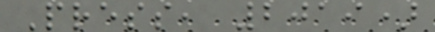Press, 2019)
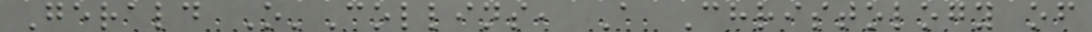Gerald O'Collins, A Christology of
